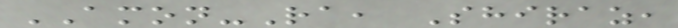AMON-Ra, Shiraz,
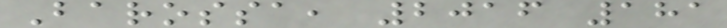Barossa, 2016 181
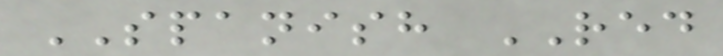SPANISH RED
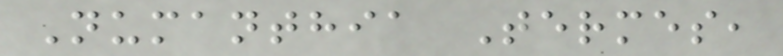Numanthia Termes,
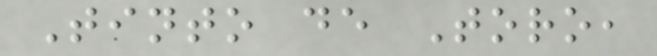Tinto de Toro,
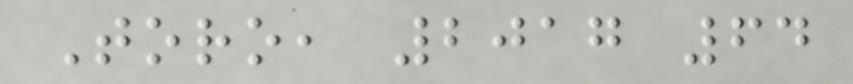Toro, 2017 64
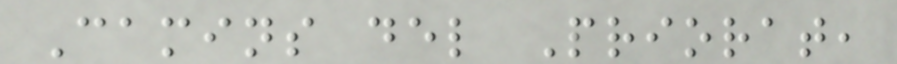Camins del Priorat,
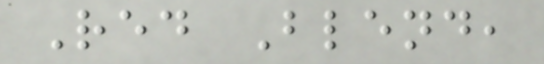Red Blend,
